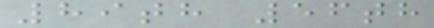89th 56th
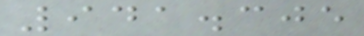941.305
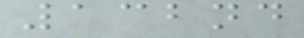132nd
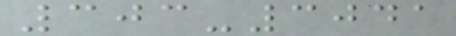303-3041
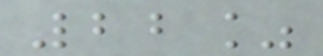22%
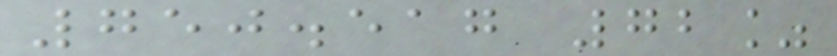750.517 72%
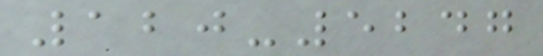120-5247
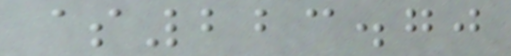$223.70
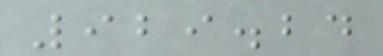929.24
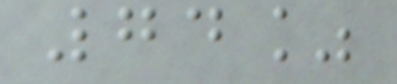74%
